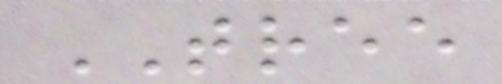TREE
